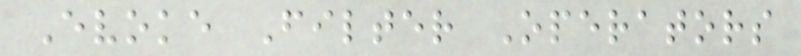Evoke Filter Operators
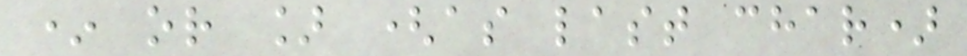* or ] (as last char)
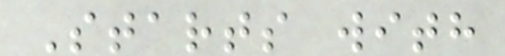Starts with
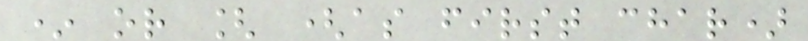* or [ (as first char)
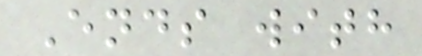Ends with
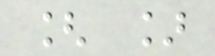[ ]
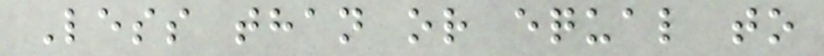Less than or equal to
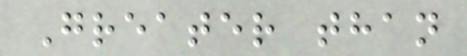Greater than
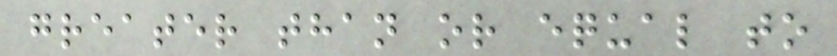greater than or equal to
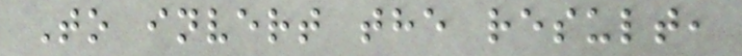To invert the result,
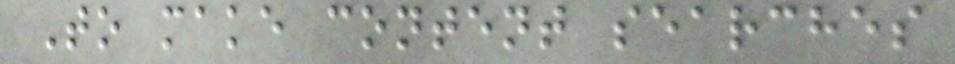To make content searches
